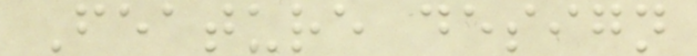Feature design
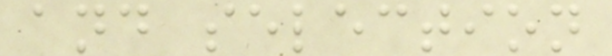and selection
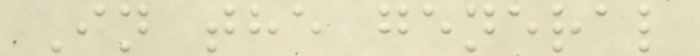In the general
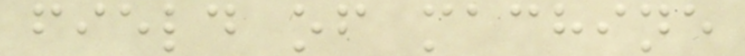field of machine
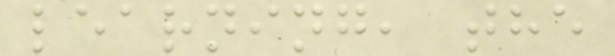learning, the
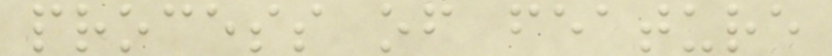process of feature
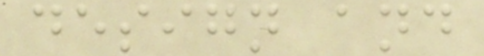design and
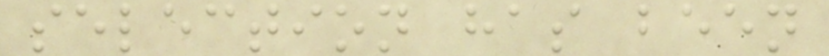selection has been
